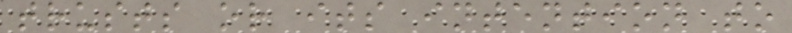trusts or its intention to
